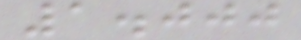1.000
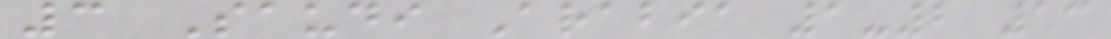3 Saudi Arabia 1-2 13
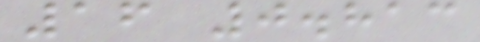16 0.813
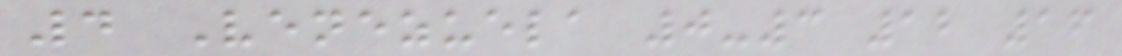4 Venezuela 0-3 12 16
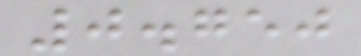0.750
